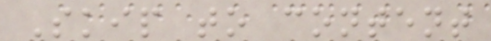Skip to content
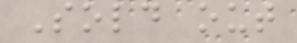Sold out
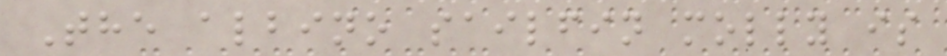The albino sailfin molly is
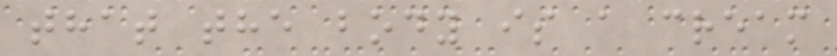that the body is a cream
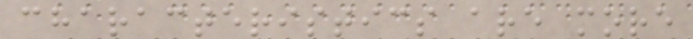characteristics are more
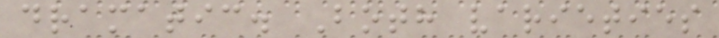dramatic. Both varieties
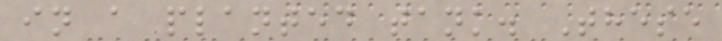in a planted tank. These
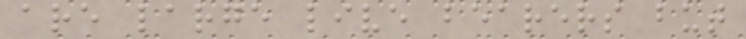are large live bearers but
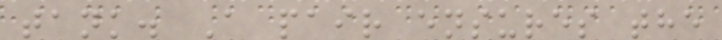tank. A pair ensures the
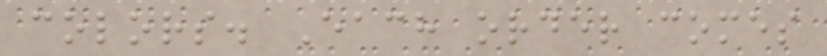colors. Each order comes
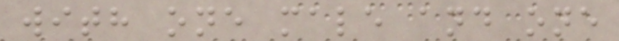with one male and one
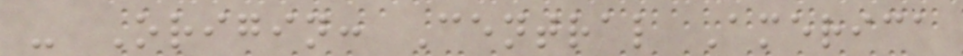- Origin: Central America
